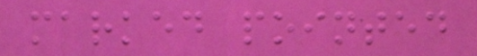marked pointed
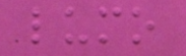lumo
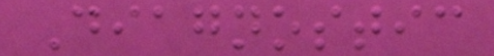Diagnostic
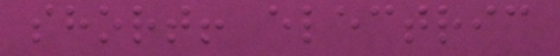short! electric
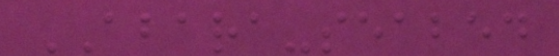ABARA-seabed
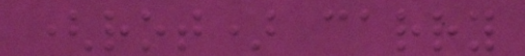(rot) carry
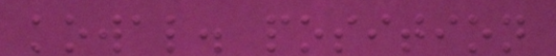kowal. position
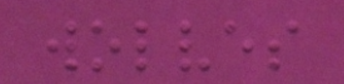wolves
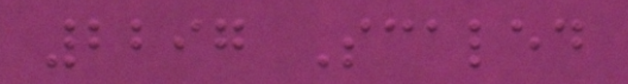2297 Scaled
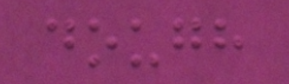dough
